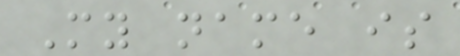My name is
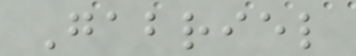Gabriel
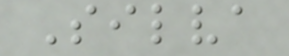Silva
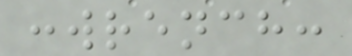:wrench:
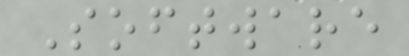Software
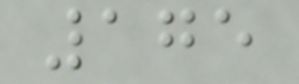175
